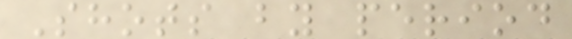Shots by period
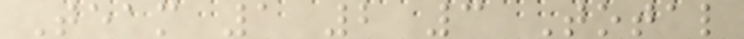Team 1 2 3 Total
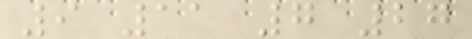9 11 7 27
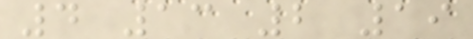4 13 2 19
